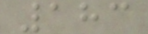183
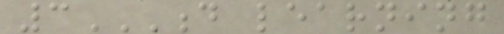3D LEARNING
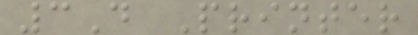3D Printer
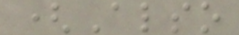(Also
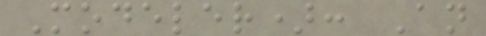Modeler): An
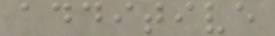additive
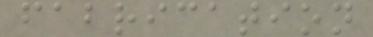fabrication
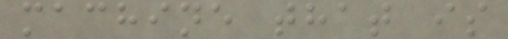machine that is
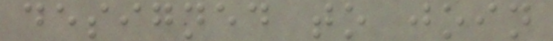designed to join
